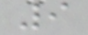9
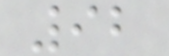92
